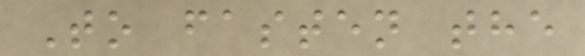To fasten the
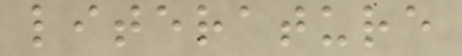literature
